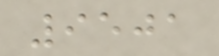9501
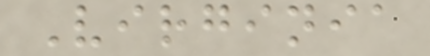Virginia
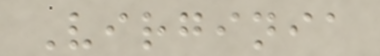Virginia
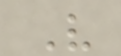V
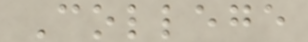College
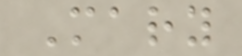Mary
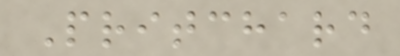Pritchard
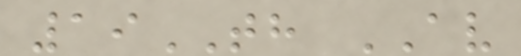19TH AV
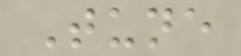Tune
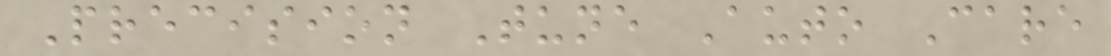Precision Tune Auto Care
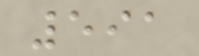591
